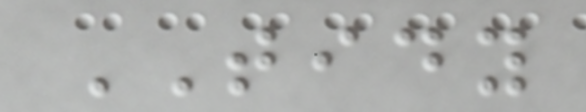TIDY
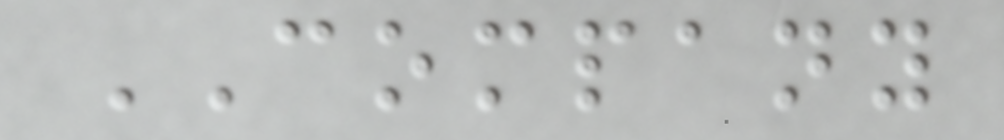COMPANY
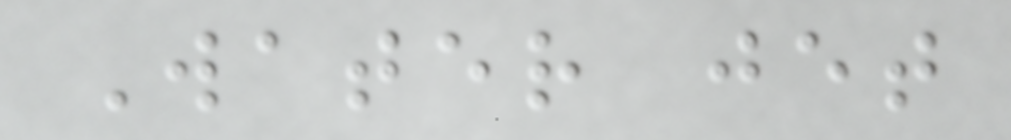Water jet
